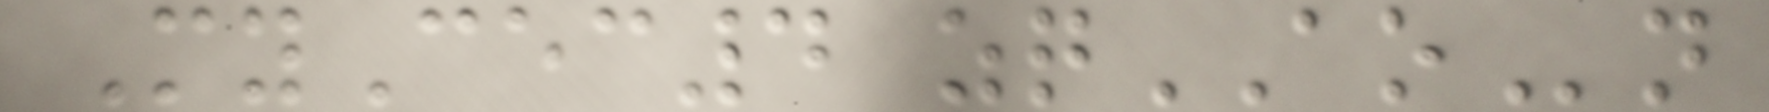MyCec4 zqAOn
